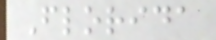Florida
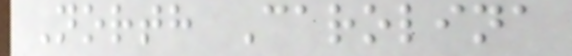North Carolina
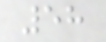58
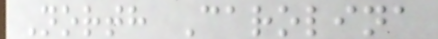North Carolina
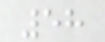58
